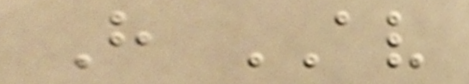H AV
